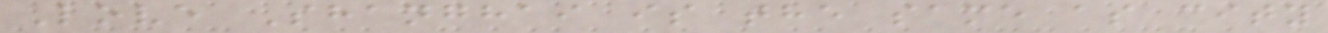Love Shanghai is the same as city
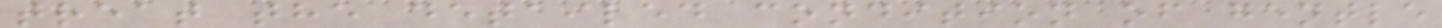treat the detailed condition of gentle
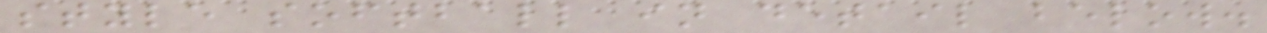style softball in detail below.
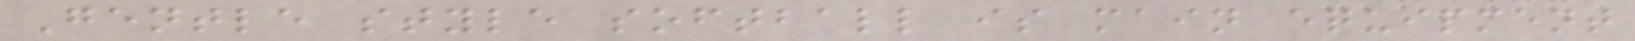Gentle style softball is main equipment
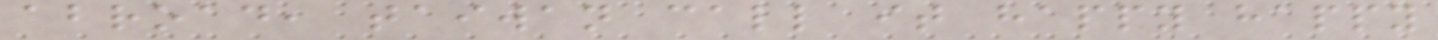abroad, taiwan call it happy happy
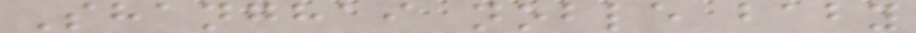Shanghai noble baby
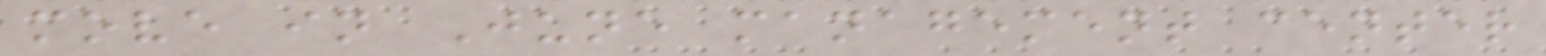move in June management center
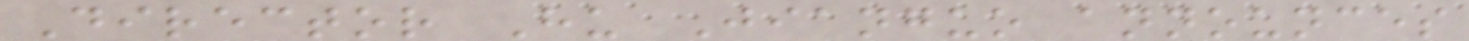Director Hu Jianguo announces
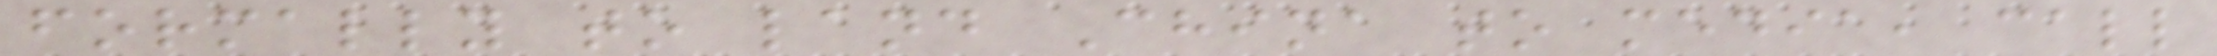formally to land China to media, call
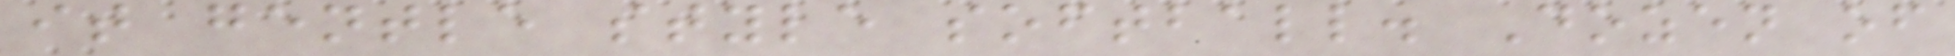it gentle style softball. Dozen of
